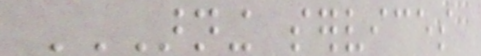ARNING SERVICES
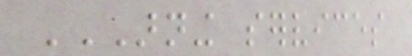ARNING SERVICES
